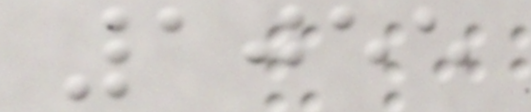1055
